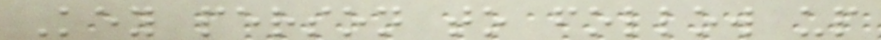Key person to follow up
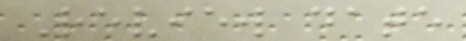Review date
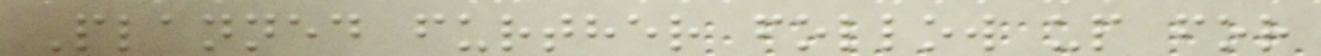Planned further follow up for
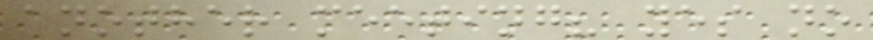another meeting? yes no
